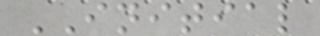INITIAL
